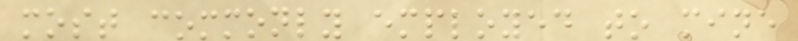most commonly employed to mine
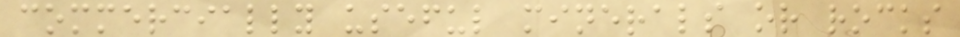commercially useful minerals or rocks
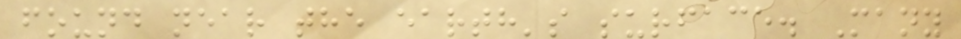found near the earth's surface. Many
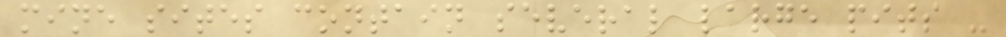mine sites contain several large pits -
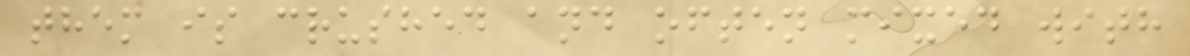them is crushed and often mixed with
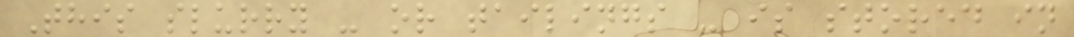This slurry - or tailings - is stored in
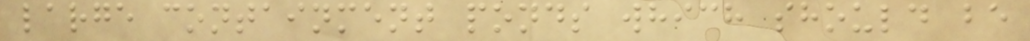large containment ponds which should be
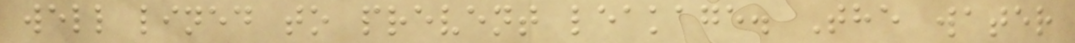well lined to prevent leakage. The water
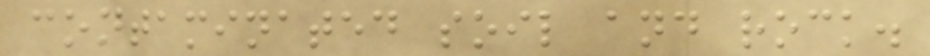contaminated soil and rock.
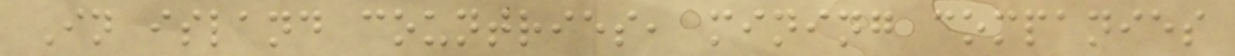In island countries, mining companies
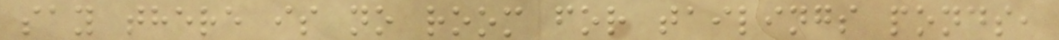say there is no room for tailings ponds,
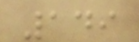149
